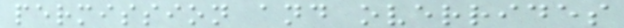permission and overrides
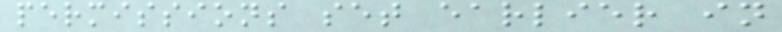permissions set earlier in
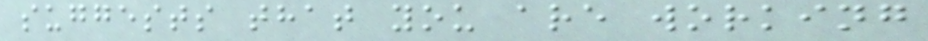suggests that you are working
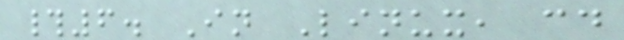#6. In Linux, cd
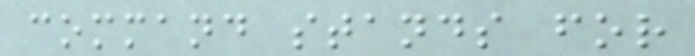command stands for
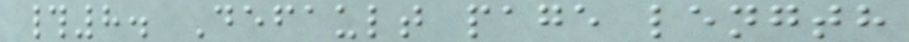#8. Default page length
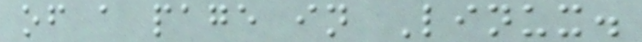of a page in Linux.
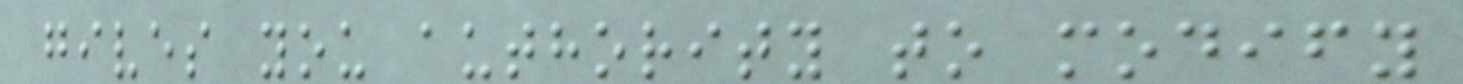gives you authority to modify
